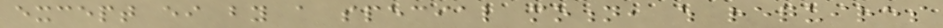except either by a special motion, which requires
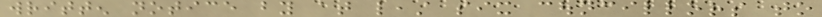written notice by at least six councillors to
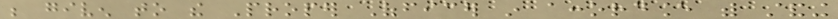be given to the Proper Officer in accordance with standing
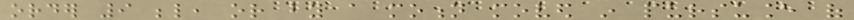order 9 below, or by a motion moved in pursuance of
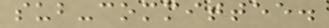sub-committee.
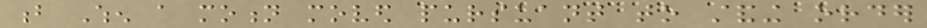b When a motion moved pursuant to standing order
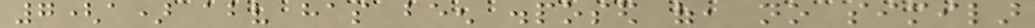7(a) above has been disposed of, no similar
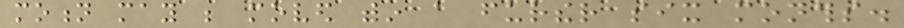motion may be moved within a further six months.
